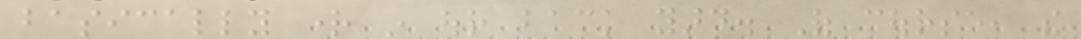basically right in our back yard. Of course, the
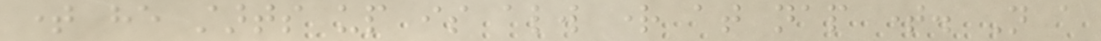time he starts up is always right at nap time. Not a
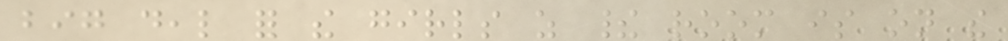big deal for the girls as their room is on the
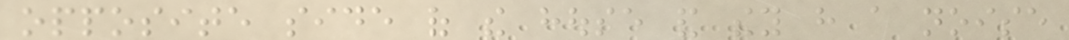opposite side of the house and they have a noise
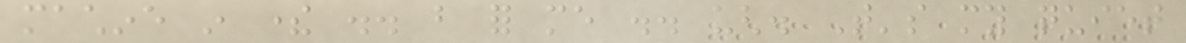machine in there .. but for me .. ugh. That's my quiet
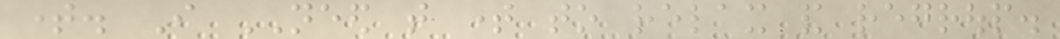time. I NEED that time to relax and regroup.
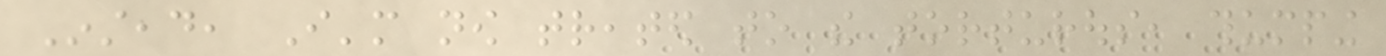Instead, I'm now treated to the torturous, thumping
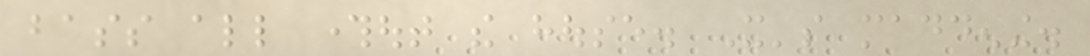bass all throughout the house. It's maddening.
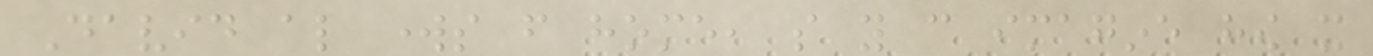David also works from home, so you can imagine how it
